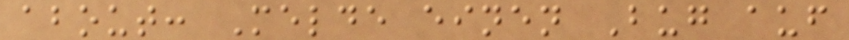about: Melde einen Bug auf
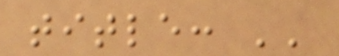title: ''
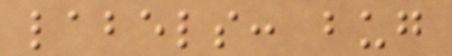labels: bug
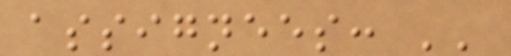assignees: ''
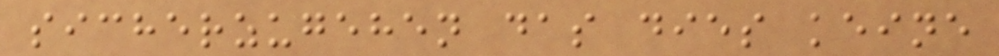sicherzugehen das dies keine
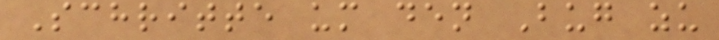Schritte um den Bug zu
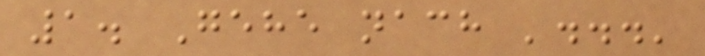1. Gehe nach '...'
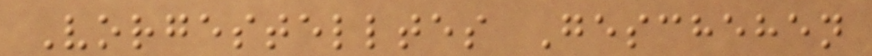Vorgestelltes Geschehen
